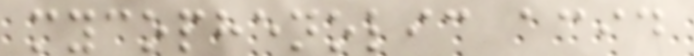mycophenolic acid
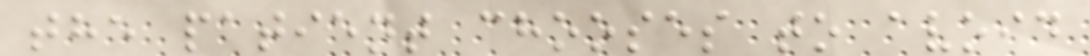the patient chooses to avoid
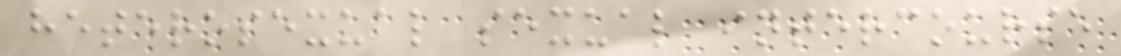heterosexual sexual intercourse
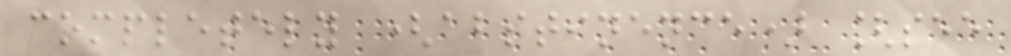completely (abstinence) [see
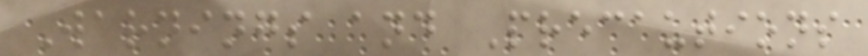Warnings and Precautions
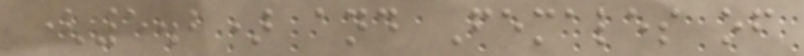(5.2) and Females of
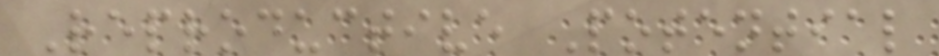Reproductive Potential
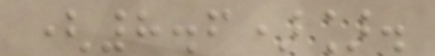(8.6)].
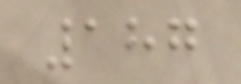187
